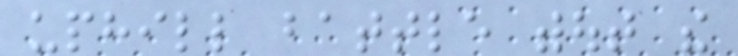uphill battle without the
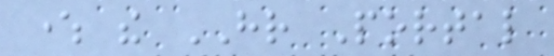where the HR Portal
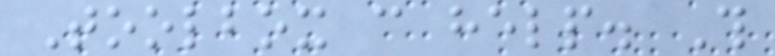Toolbox can help. This
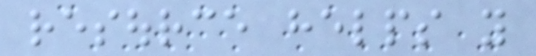resource helps you
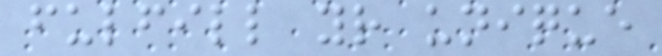fulfill your unique
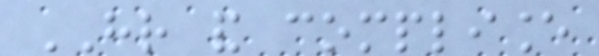HR and compliance
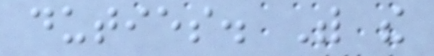duties. With the
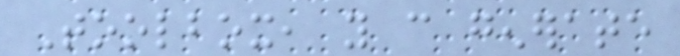Toolbox, you can generate
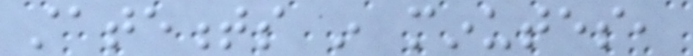statements in minutes,
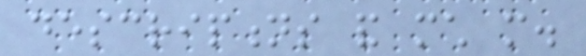descriptions and much more.
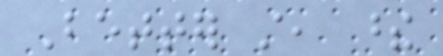Better still, these
